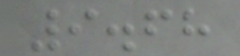9.68
